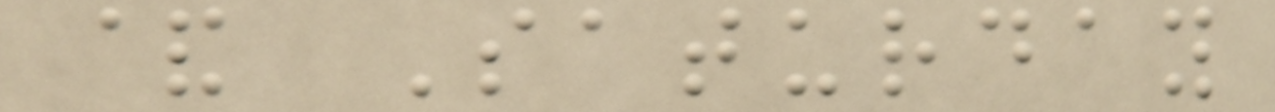& Saturday
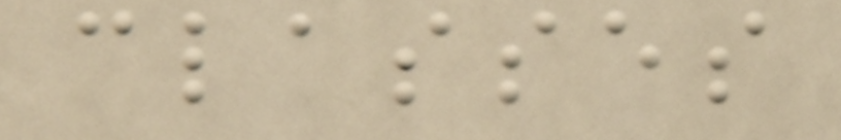classes
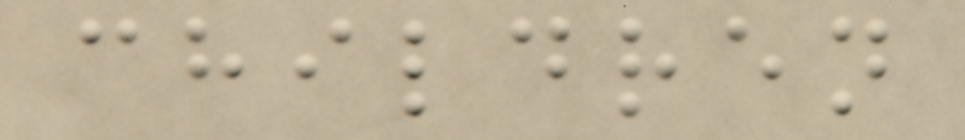children
